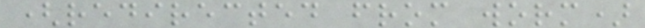(redirected from worm)
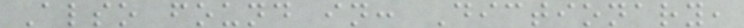Also found in: Dictionary,
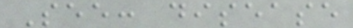See: disease
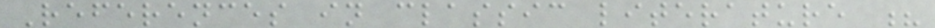References in classic literature ?
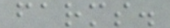farms.
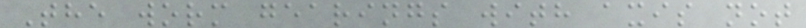The worm gearings with axis not
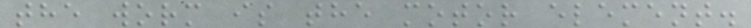the worm is the motor element.
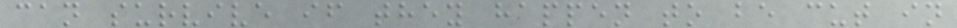can survive if they happen to be cut in
